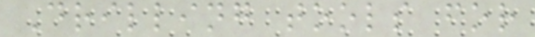Drilling tools for
